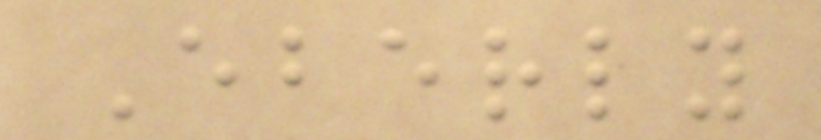Eberly
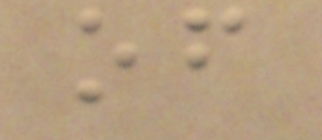of
